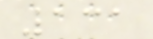131
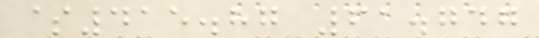$415.87 61.747
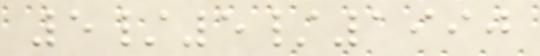5/5/1990
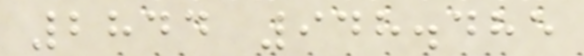2844 948.485
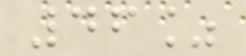46%
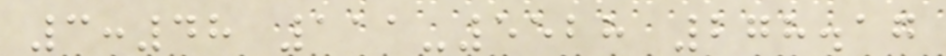3:48 111-5528 278.17
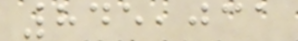845,031
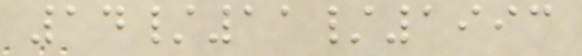14/11/1993
